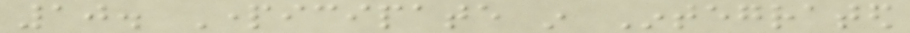10. Participate in Integrated
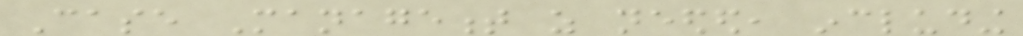Case Management as needed, including
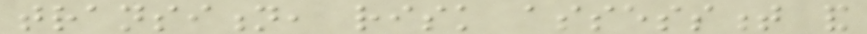transition, risk assessment and
